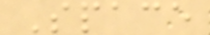Space
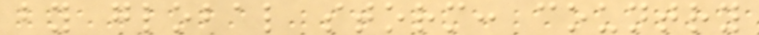by global storm: country
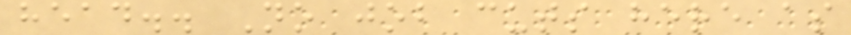head.. No job cuts here as
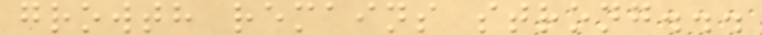growth remains strong...
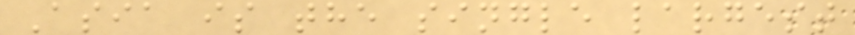Asia is the single largest
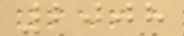2008
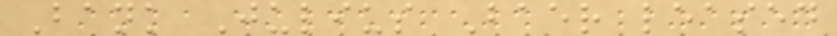Bank Julius Baer leased
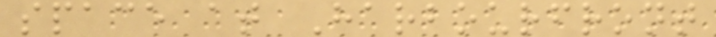space at Harbourfront
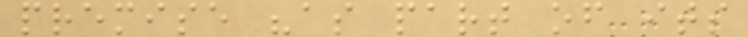premise "as part of its
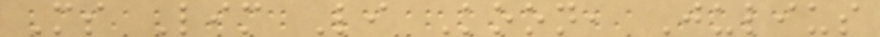Ms Lim Li Koon, Julius
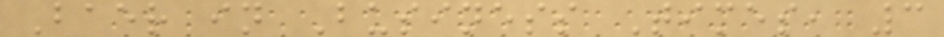Baer in Business Times, 3
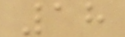18
